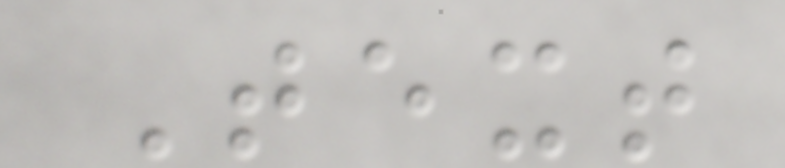Text
